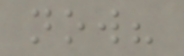now?
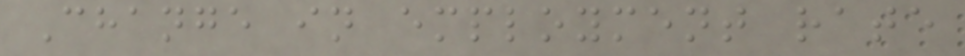Change in employment rate
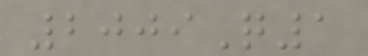2009Q1
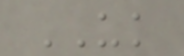UK
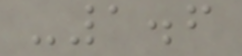-1.6
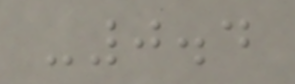-0.4
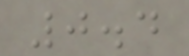0.4
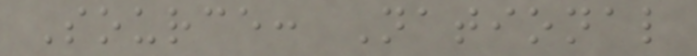Source: National
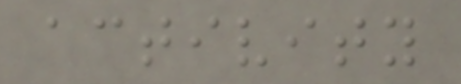activity
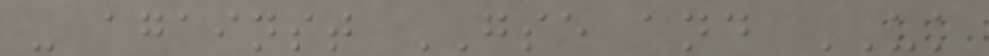- against GSE and UK
